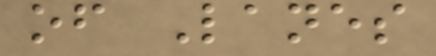of Lanes
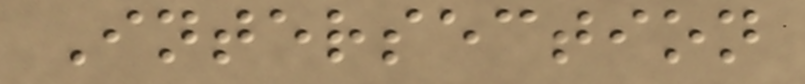Intersection
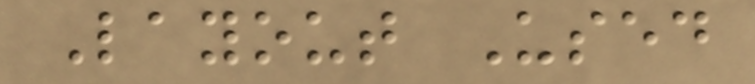Layout Used
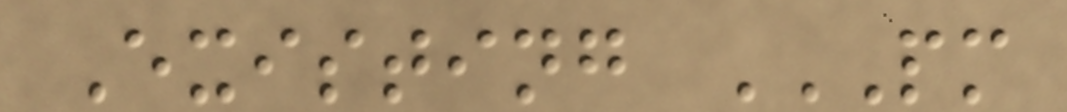Existing PM
